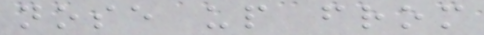nose up from
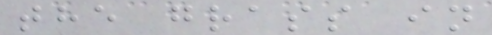the grass in
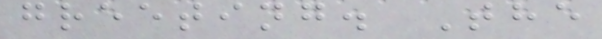greeting. The
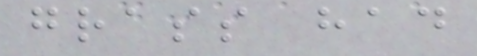grass had
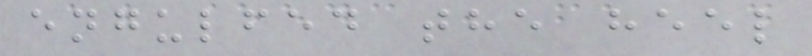engulfed the heel
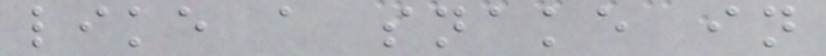like a snake in
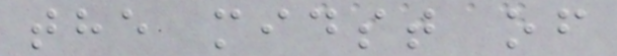the midst of
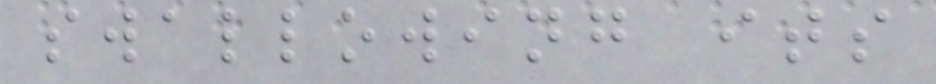swallowing its
